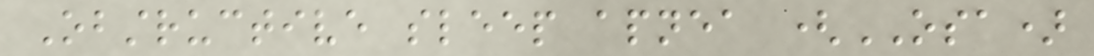Obstructive sleep apnea (OSA)
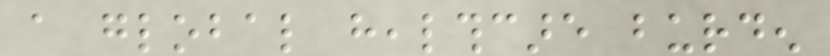a global healthcare burden
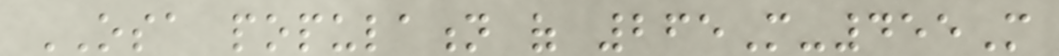OSA population of 265M-455M
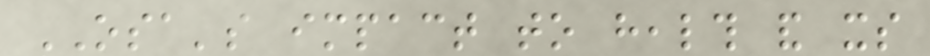OSA's impact to health and its
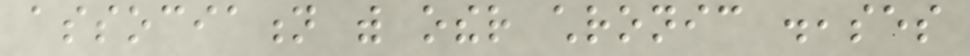association with other chronic diseases
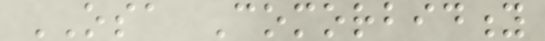OSA Comorbidity
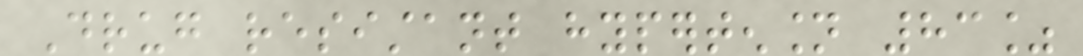Drug resistant hypertension 83%
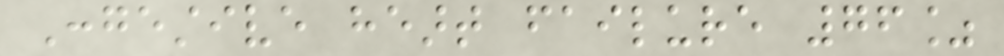Congestive heart failure 76%
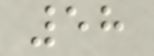58
